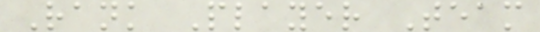Rank Player Team
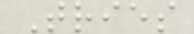Tries
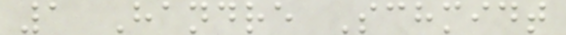1 Handre Schmidt
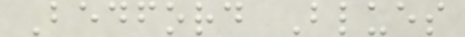Bedford Blues
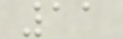11
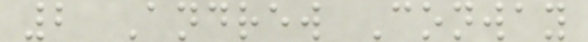2 Andrew Conway
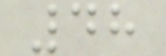48
